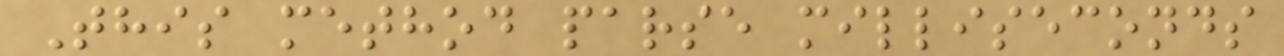This method parse milliseconds
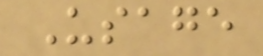Usage
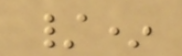/*
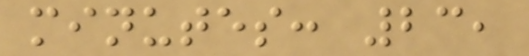minutes: 23,
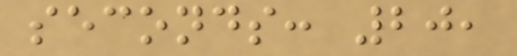seconds: 20,
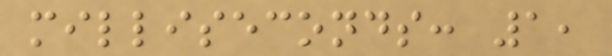milliseconds: 1,
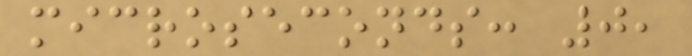microseconds: 0,
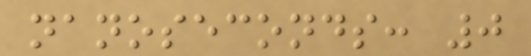nanoseconds: 0
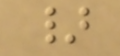}
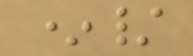*/
